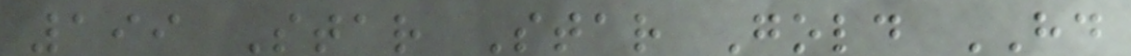199 Star Star Gold HD
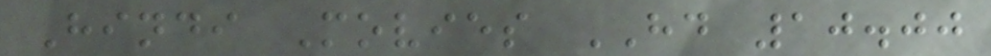Hindi Movies HD 10.00
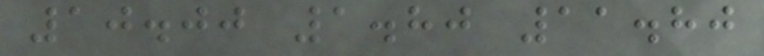10.00 1.80 11.80
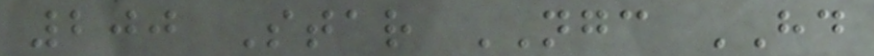200 Star NGC HD
